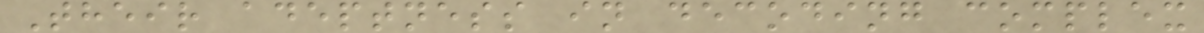Their adeptness in decoding complex
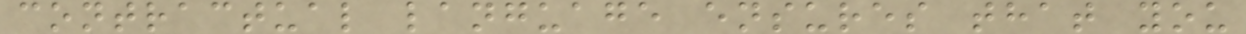contractual language ensures that you
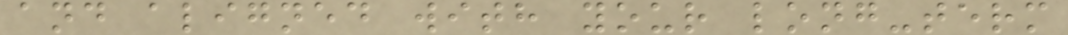and aligned with your long-term
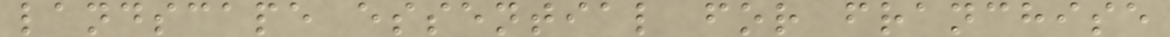landscape essential for franchise
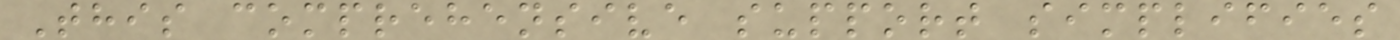This comprehensive support simplifies
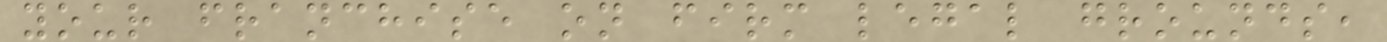your franchise on firm legal grounds,
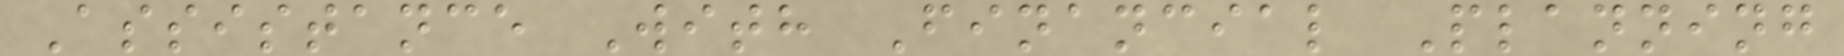Assistance With Financial Planning
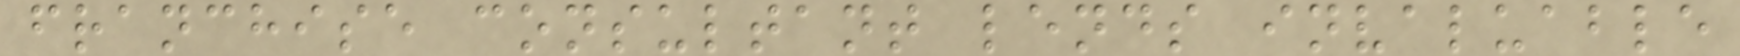franchise consultant lends invaluable
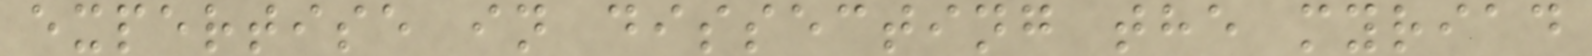expertise in dissecting the myriad
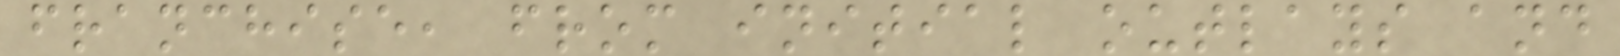franchise, from initial outlays and
